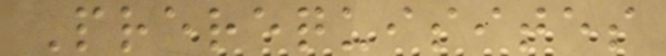Prerequisites
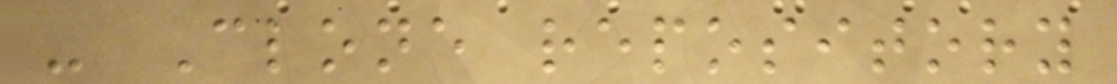- Clone repository
